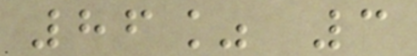86% 3
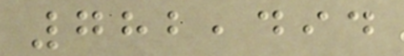782,494
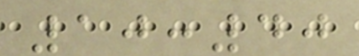10:40
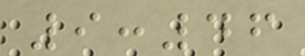9:46
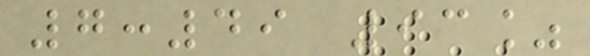7:49 93%
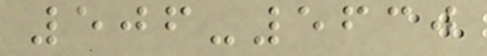506-5630
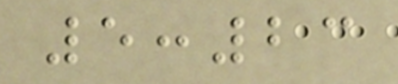5:23
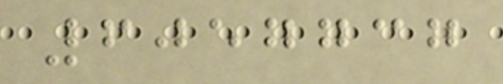6057737
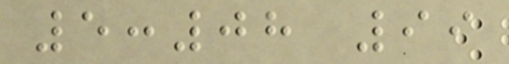5:08 99
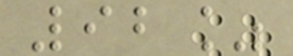92%
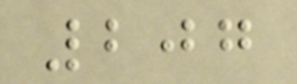207
